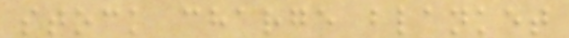stock charge blanket
